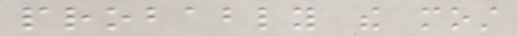probably the most
